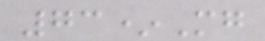73*Mg
